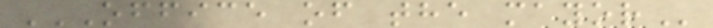OFFICE OF THE MAYOR
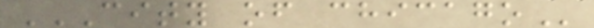CITY OF CHICAGO
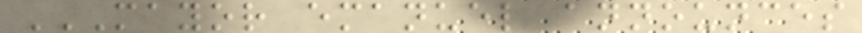MAYOR EMANUEL ANNOUNCES
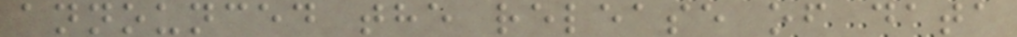announced the release of data
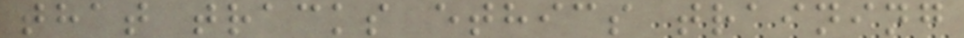that tracks ethics training
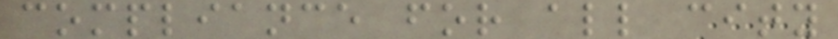compliance for all city
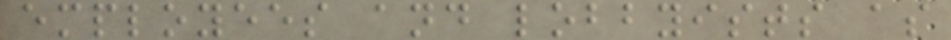employees and lobbyists as
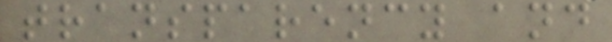transparency and
